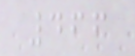466
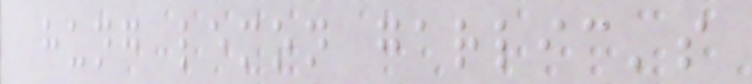hung lemon garlic's
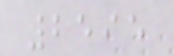2595
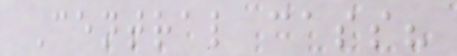Central cass?
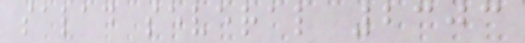salad several 2303
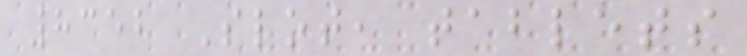8352 Slot, tablets
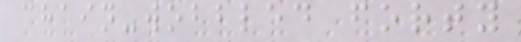chain-wobbled forty
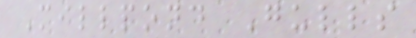Millpond Gulls
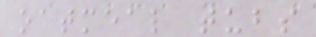oatmeal tubs
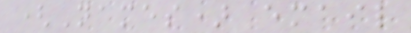(Names) email
